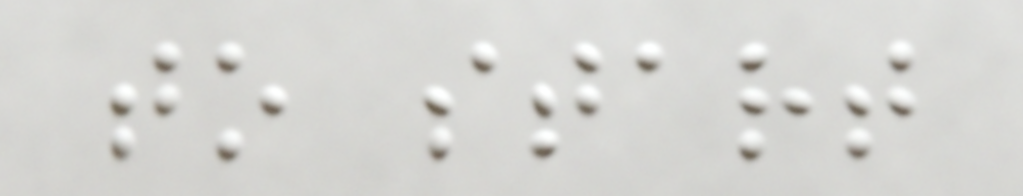to start
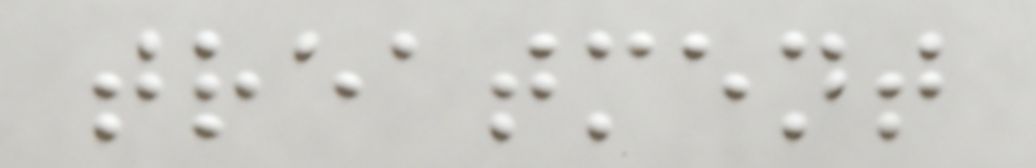treatment
